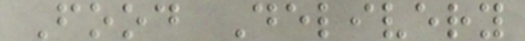Food Delivery
